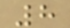8
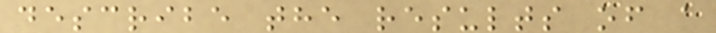describe the results of a
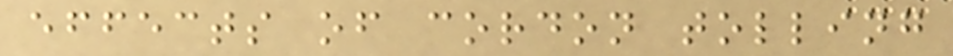effects of cordon tolling
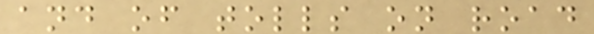and of tolls on road
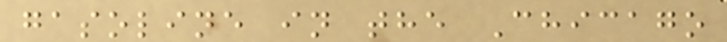gasoline in the Chicago
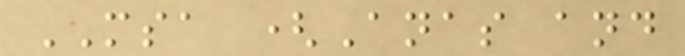MSA (Anas and
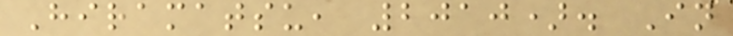Hiramatsu, 2010). In
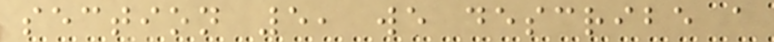section 5, we describe a
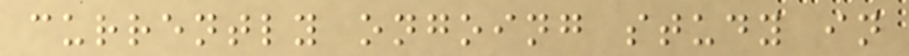currently ongoing study in
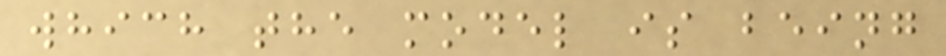which the model is being
